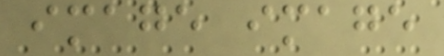image image
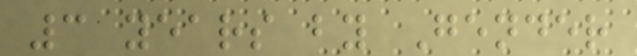3 years by Gender
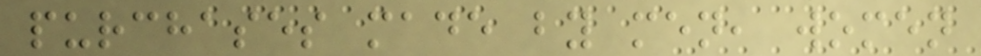purchases made by men, women
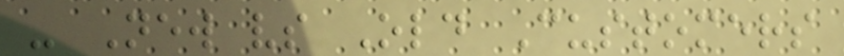- New vs Old Customers
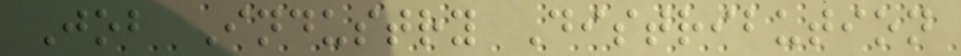Job Industry Distribution
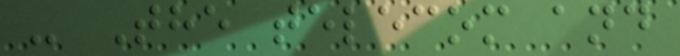- The telecom and
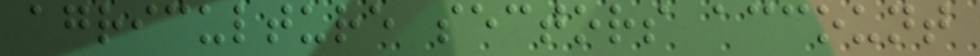agriculture sectors account
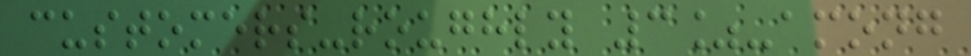customers-roughly 3%-among
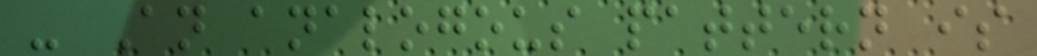- An analogous pattern is
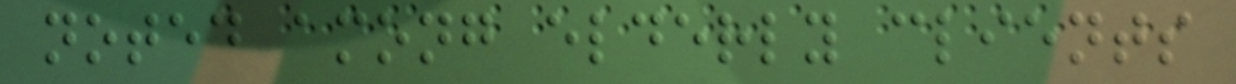noted among elderly clients
